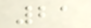21
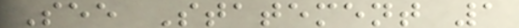See Statement 1
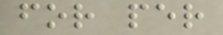for per
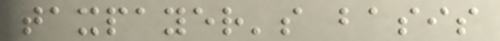taxpayer's basis
